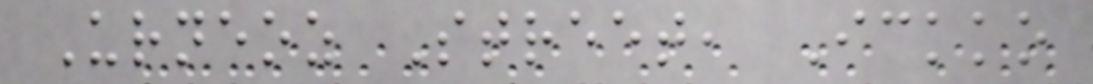Urneoz Street, Ickko
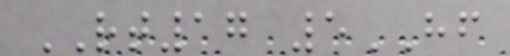RT17 5HF
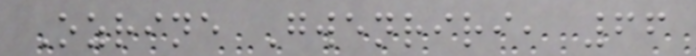Ozrine Gwenriri, 66
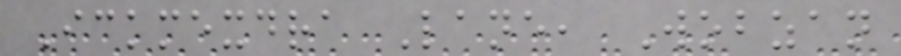Ickmexdra Lane, Wobzan
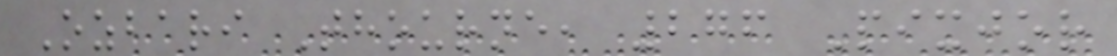Ozbari Thourne, 276 Pixjor
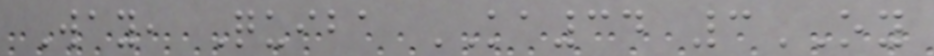Way, Quiba KA34 3OY
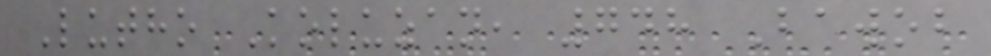Lutho Koluzan, 748 Bawob
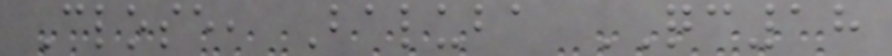Close, Baluba QC18
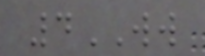4WW
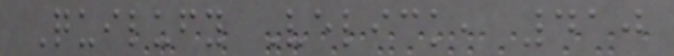Quilufy Velick, 410
